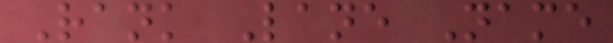Rank Lane Name
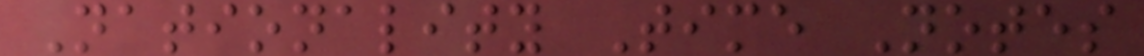Nationality Time Notes
